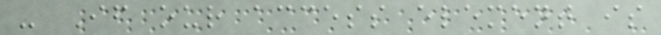- If our access element is
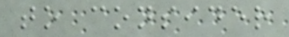to consider
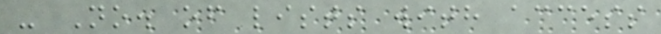- No. of lists with access
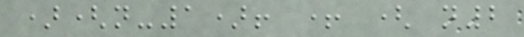)(n-1)! + ( n2
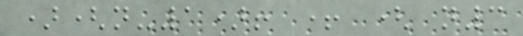)(n-1)! + ( n3
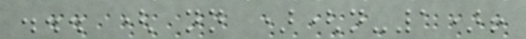... ( nn )(n-1)!
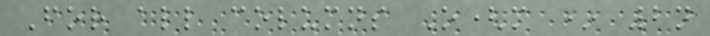For all columns O(m * 2n
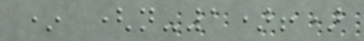* (n-1)!)
